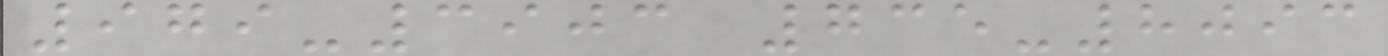979-3903 735-8093
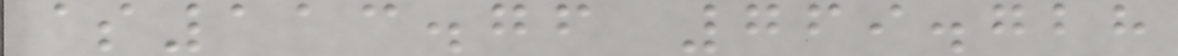$113.76 769.728
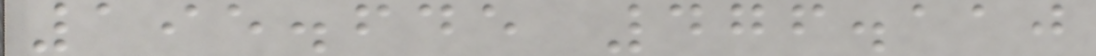195.645 476.110
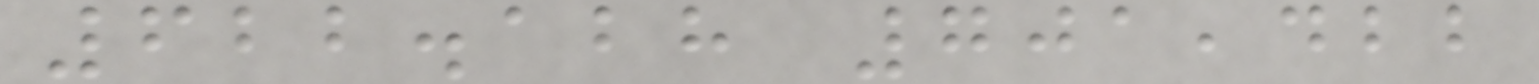622.128 701,422
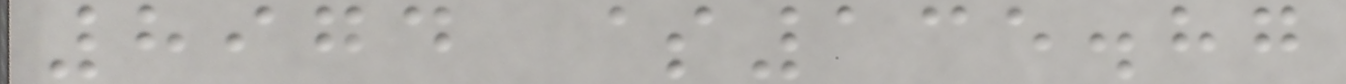8974 $135.87
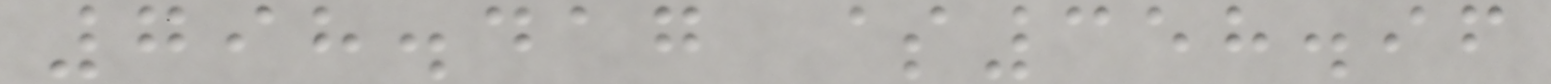798.417 $358.96
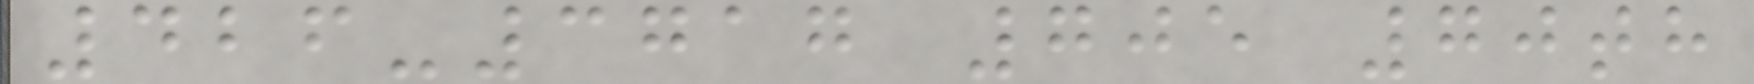426-3717 705 70th
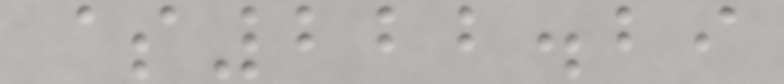$222.29
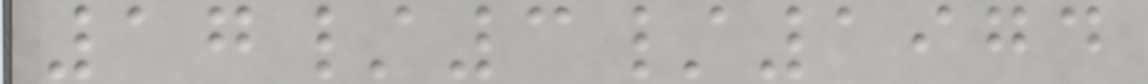17/3/1974
